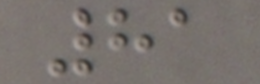81
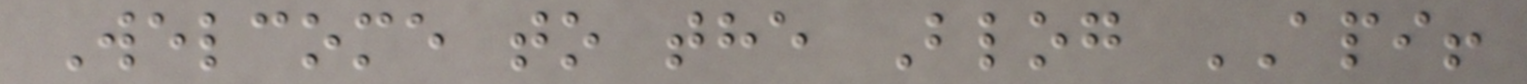Welcome to the Blog API!
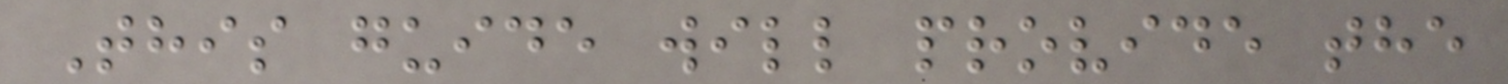This guide will provide the
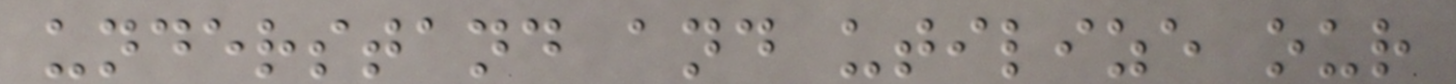understand and utilize our
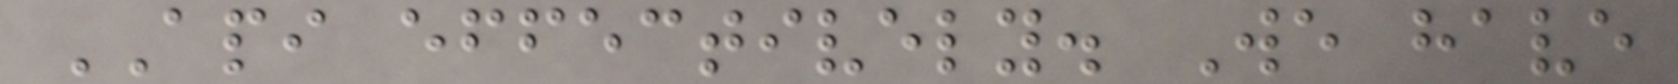API effectively. We have
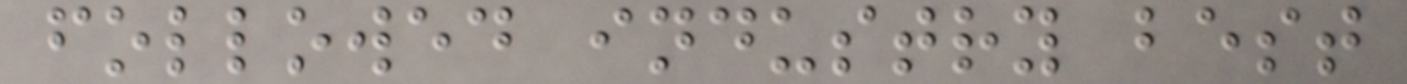followed industry best
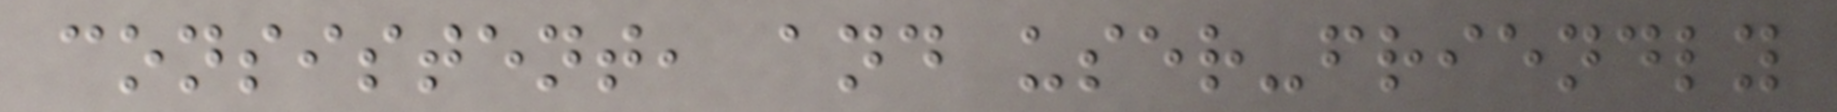consistent, and user-friendly
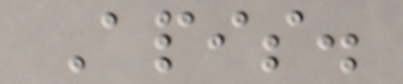Apis.
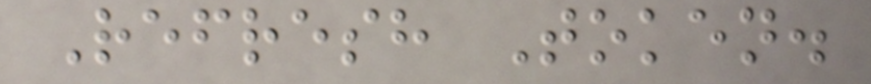Refresh Token.
